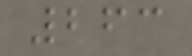263
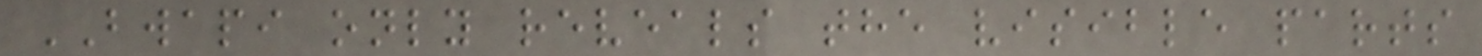BWAPI only reveals the visible parts
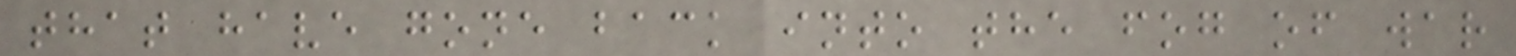that have gone back into the fog of war
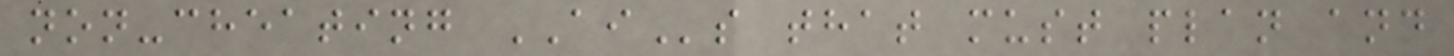non-cheating AIs that must plan and
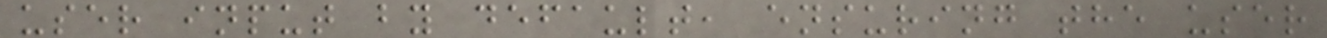user input by default, ensuring the user
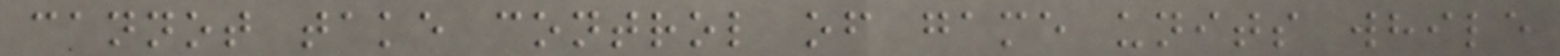cannot take control of game units while
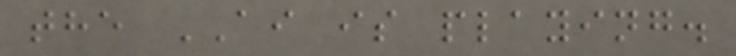the AI is playing.
